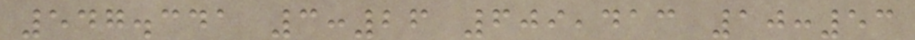547.341 3:26 609,413 10:53
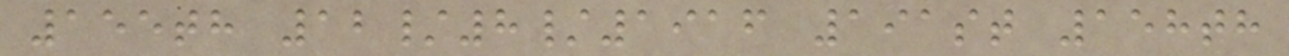155th 12/8/1916 191st 158th
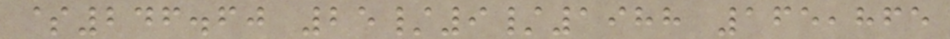$246.60 25/9/1988 165,865
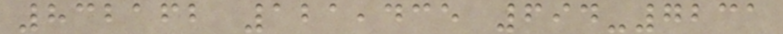832162 121,435 694-7231
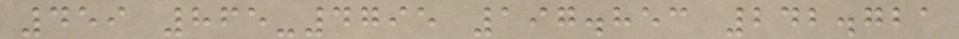459 865-4795 197.853 242.721
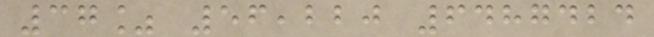37% 56,220 6487424
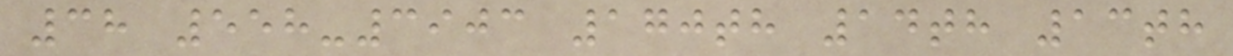38 558-3903 170th 14th 13th
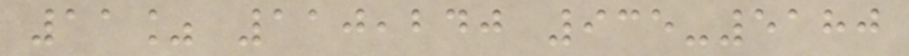11% 110,240 935-5180
